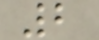2
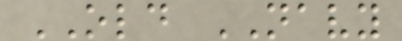OLD NAVY
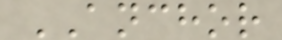ANCHOR
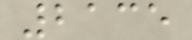2135
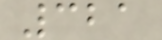321
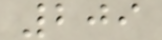209
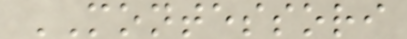MONTESSORI
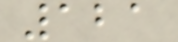121
